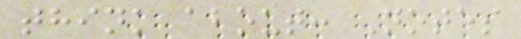think about: Notes
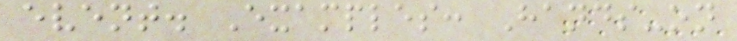event. Examples: Hands-on
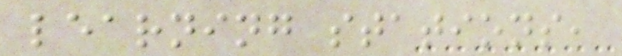learning stations,
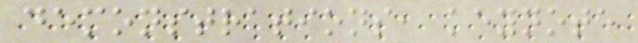demonstrations, keynote
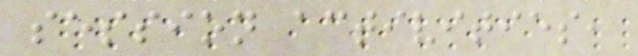session activities,
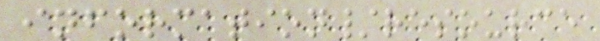information/resource
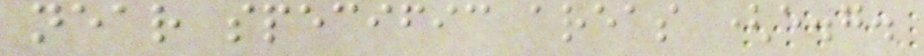near specific areas (e.g.
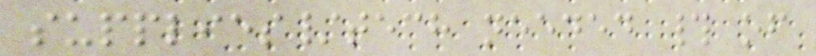supplies/tech needed # of
